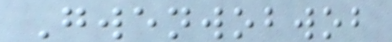Gwenwobwob
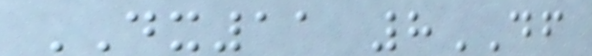DX11 8DF
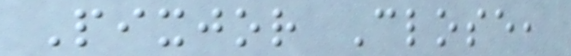Pixjor Close,
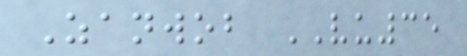Zanwob VU35
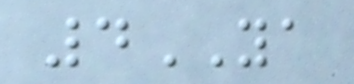4YA
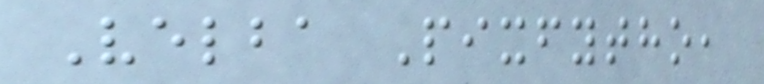Velba Pixfytho,
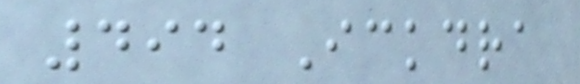494 Ickdra
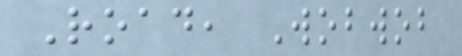Road, Wobwob
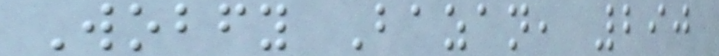Wobfy Bazan, 290
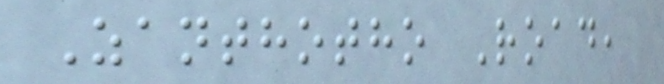Zanthotho Road,
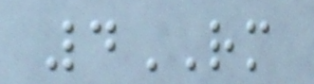4RM
